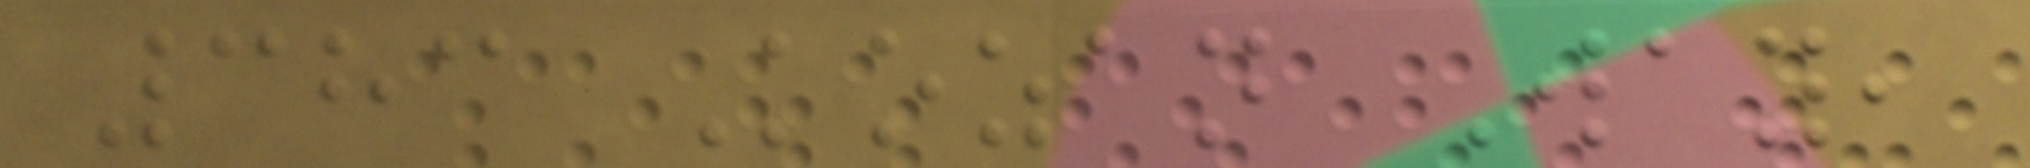383 Kozan Way,
